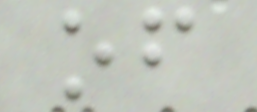of
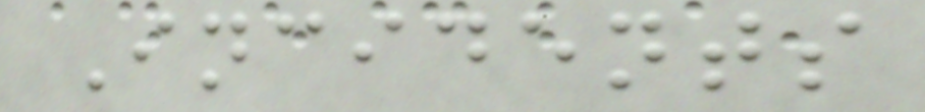Incidents
